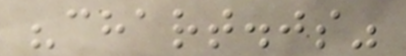"chart.js"
